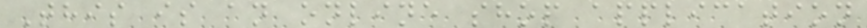This is an online shop application
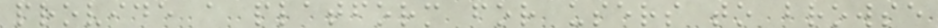provide a platform for users to browse
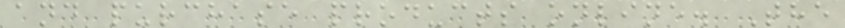and purchase products online. The
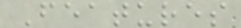Features
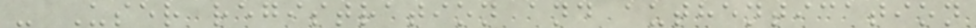- User registration and authentication
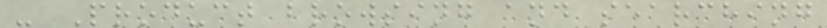- Product browsing and searching
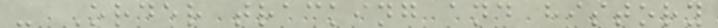- Order tracking and history
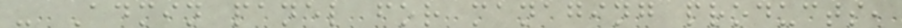- Admin panel for managing products,
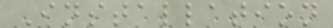Installation
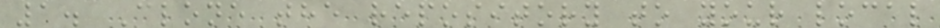1. Clone the repository to your local
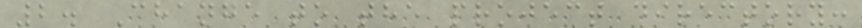2. Change to the project directory:
